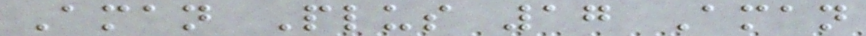Aman Plus 17 Aman
